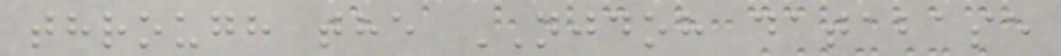through the NJDOH database
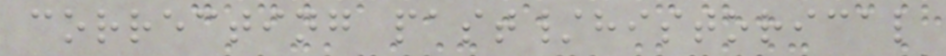correcting past/historical
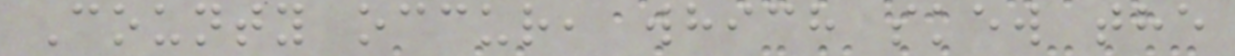County occur, which skew the
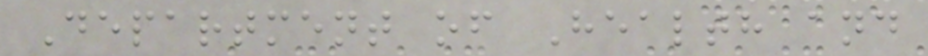Department of Health and
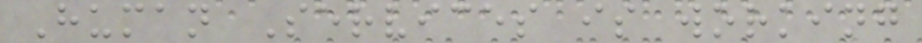Human Services is working
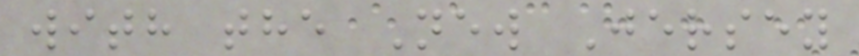with the New Jersey
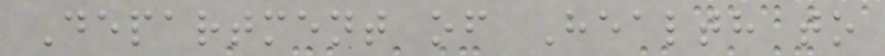Department of Health to
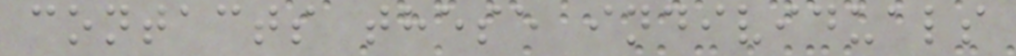contacts these individuals
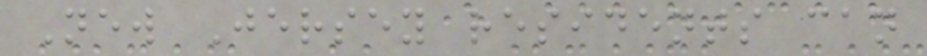New Jersey residents can
